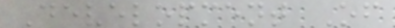Development Of
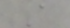A
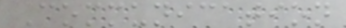Communication
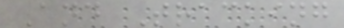And Tracking
